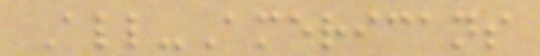All-Americans
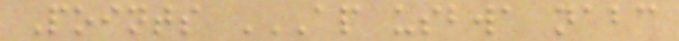Points AP USBWA NABC
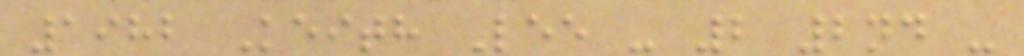1982 Keith Lee - 2 2nd -
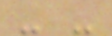- -
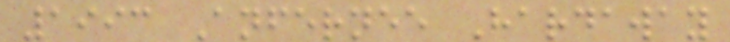1993 Anfernee Hardaway
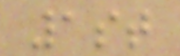1st
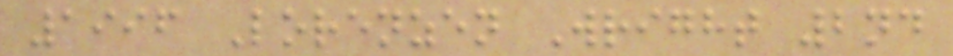1996 Lorenzen Wright 2nd
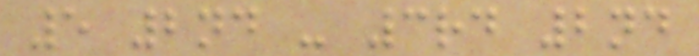5 2nd - 3rd 2nd
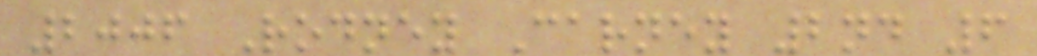2006 Rodney Carney 2nd 6
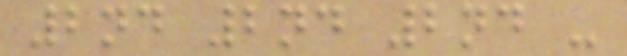2nd 2nd 2nd -
